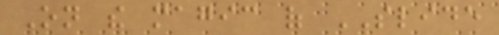On the magic of SLIDE
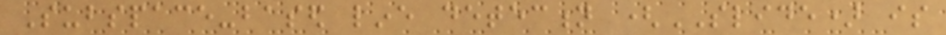Subspace-based line detection (SLIDE) is
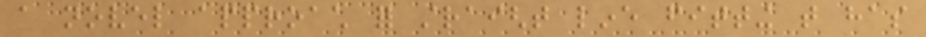a novel approach for straight line fitting that has
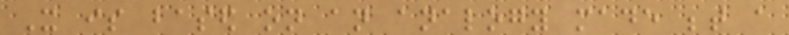It is based on an analogy made between a
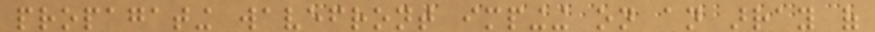propagating wavefront impinging on an array of
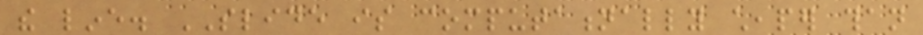the line. SLIDE is computationally cheaper than
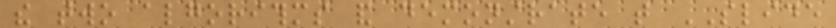the two algorithms and demonstrate that SLIDE
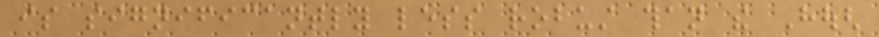is significantly less robust than the Hough
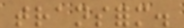transform.
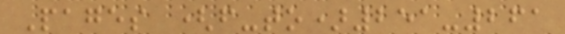Pages (from-to)251-261
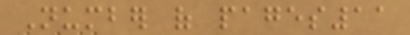Number of pages11
